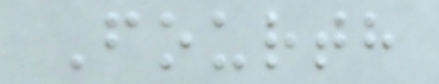Fourth
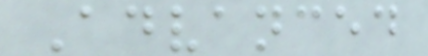Advanced
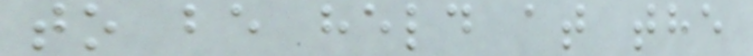to be held at the
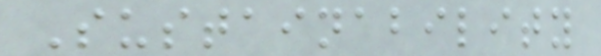Sustainability
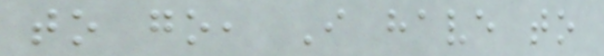to go, I have to
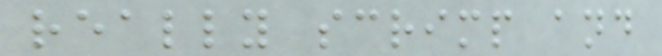really scrimp and
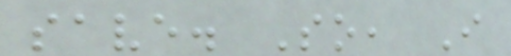save. So, I
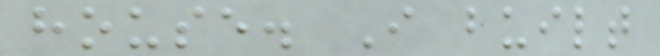house. I built
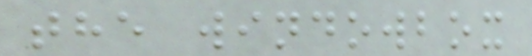the windowbox
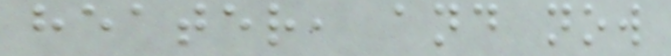heater, and now
